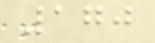170
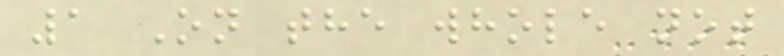1 On the whole not
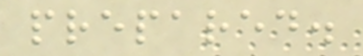prepared.
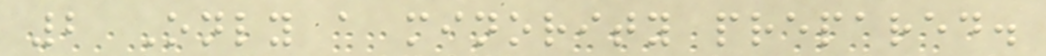2 Only a minority prepared.
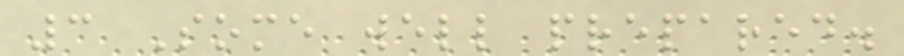3 Some well prepared.
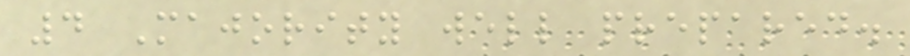4 Majority well prepared.
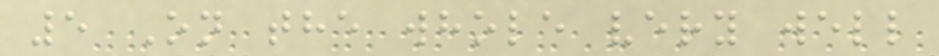5 On the whole very well
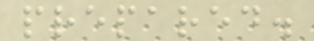prepared.
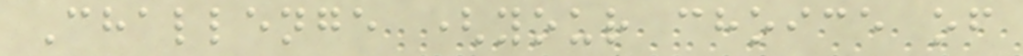Challenge (your choice of
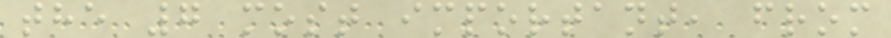the 7 most important, from
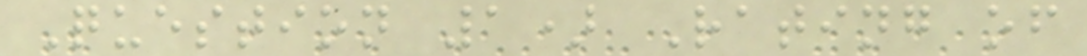Question 1) Rating of
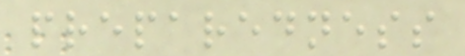preparedness
